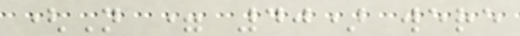(N = 40) were
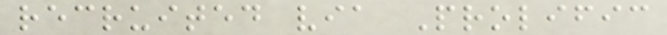recruited via Prolific
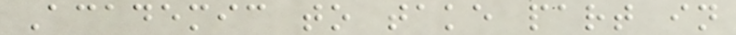Academic to take part in
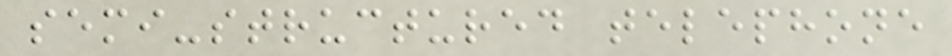semi-structured telephone
